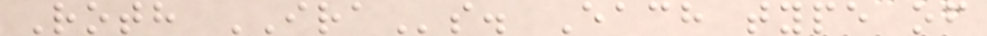Roth IRAs. Each type of
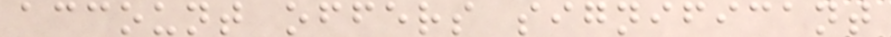account offers significant
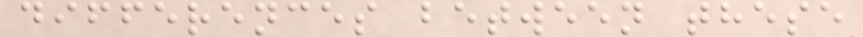differences between these
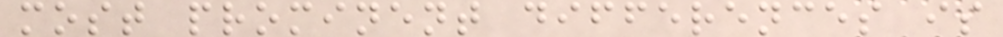most prominent differences is
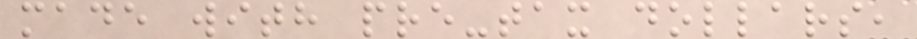made with pre-tax dollars,
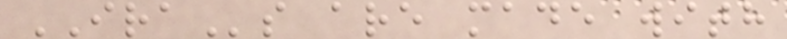IRAs are made with
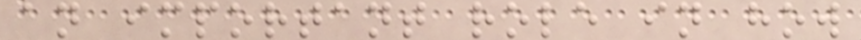an important role in how
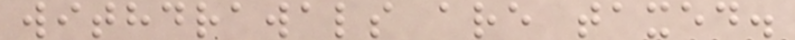withdrawals are taxed.
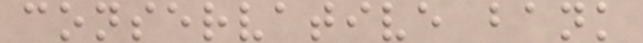conservative bank
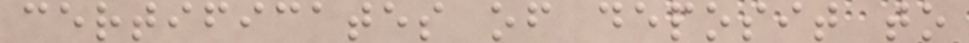certificates of deposit to
